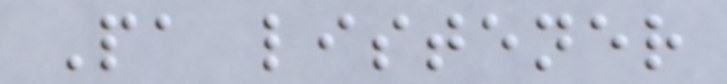Pa listener
